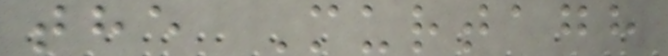the Murtagh
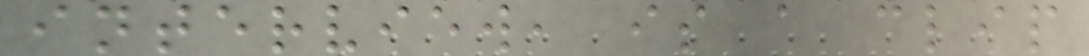interview, is a clip
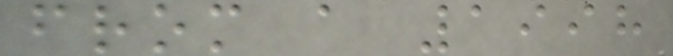from a 1998
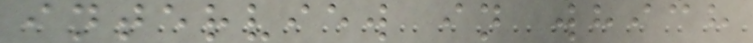interview in which
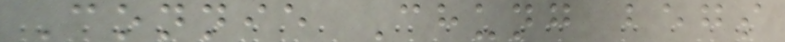Connie Chung begs
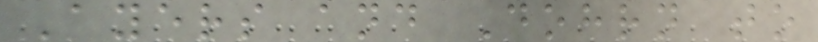Ayers and Dohrn to
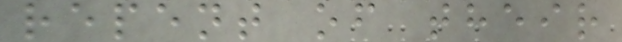repent of their
